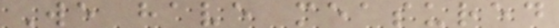We have measured
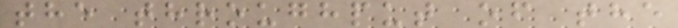the throughput of the
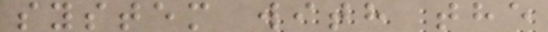system with the
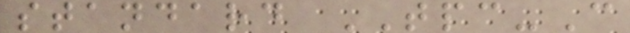standard TPC-C
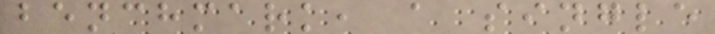benchmark, a single
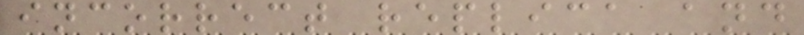incorrect replica and
